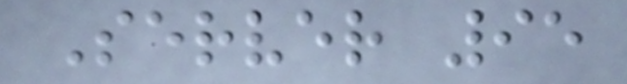Server 95
